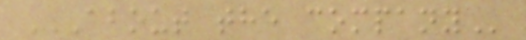ABOUT THE COMPANY
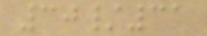30/31
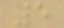5
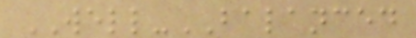WELL-BALANCED
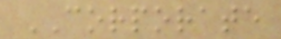CORPORATE
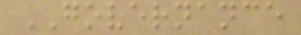GOVERNANCE
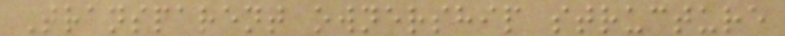Transparent ownership structure
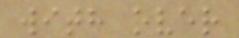with over
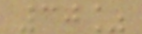30%
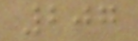207
